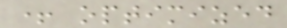+ optimized
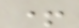+
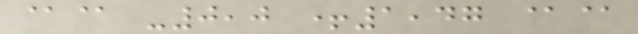@@ -0,0 +1,47 @@
